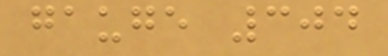gauge 304
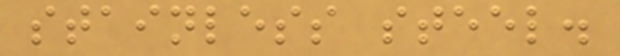stainless steel.
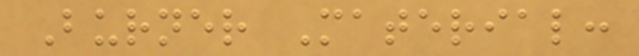Burner Material:
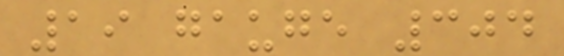19 gauge 304
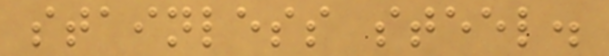stainless steel.
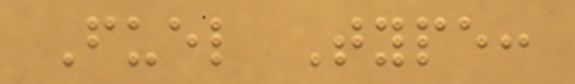Fuel Type:
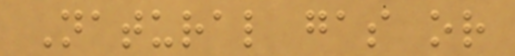Natural gas or
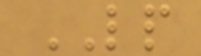LP
